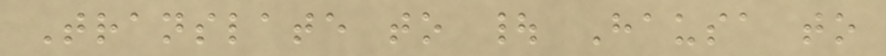Translate to | Hausa to
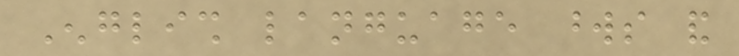English language words and
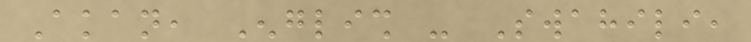Akan, English - Swahili,
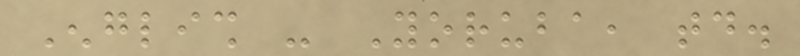English - Yoruba, today.
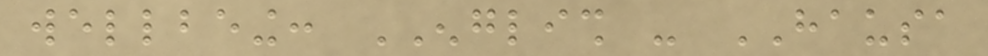wellbeing: ENGLISH - HAUSA
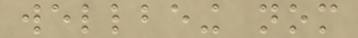wellbeing nom
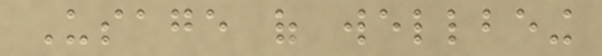Usage of wellbeing
